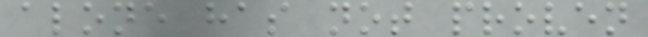alone has not proven
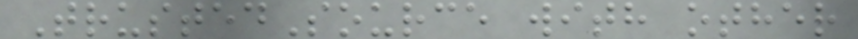TrustedSource with other
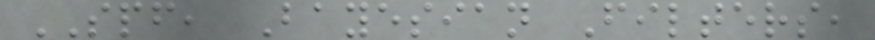SPF, Bayesian Filters,
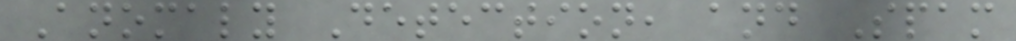Anomaly Detection, and Spam
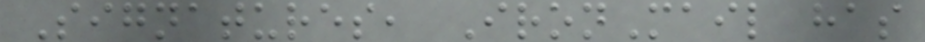Signatures, IronMail has
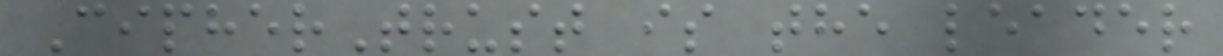CipherTrust is the leader
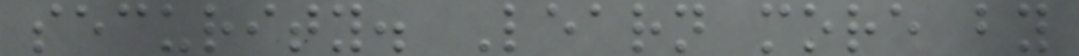security. Learn more by
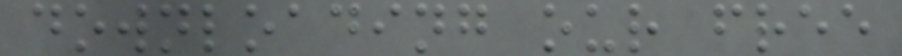downloading our free
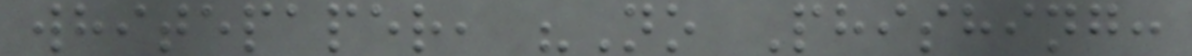whitepaper, "No Phishing:
